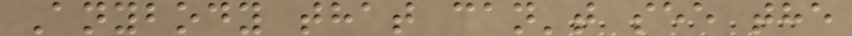Anybody that can't see the
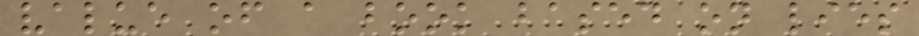value of a book based on lies
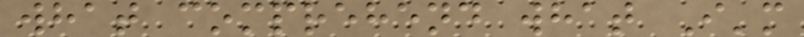what comprehend what I'm
